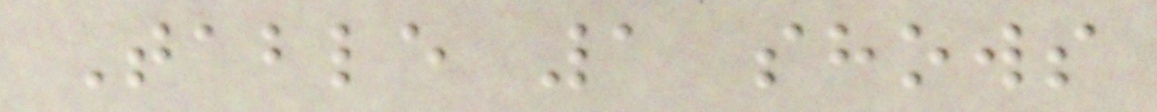Table 1 shows
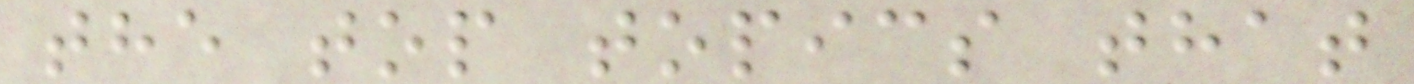the top topics that
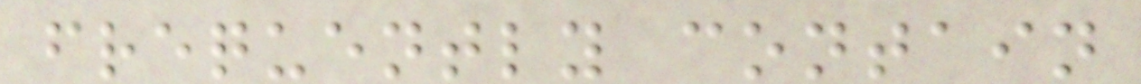frequently contain
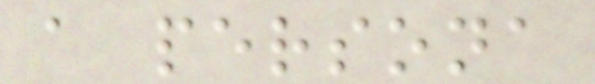a persona
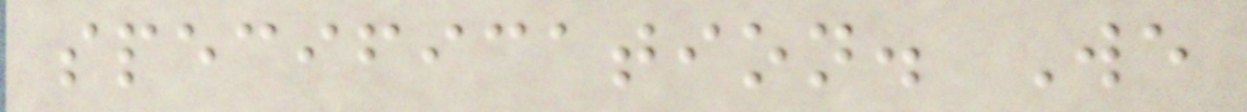specification. We
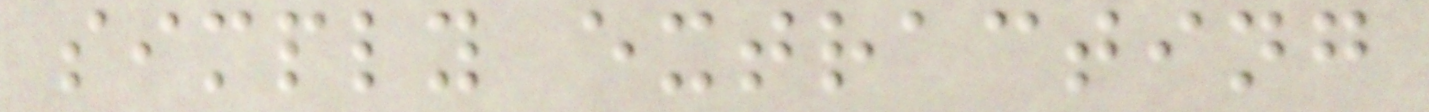simply extracting
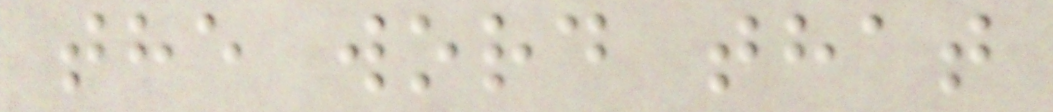the word that
